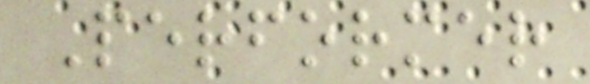Performer
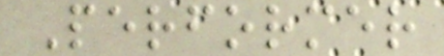Performer
